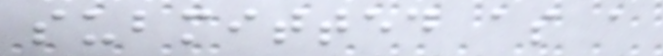submitted as a
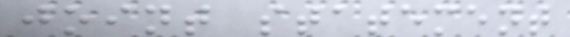joint statement
